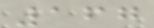167
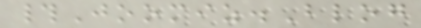#Joomiz.Blog
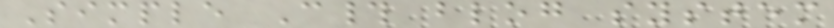Simple C# blog system
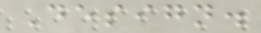Design.
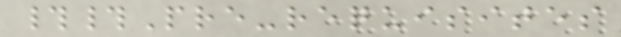##Pre-requisites
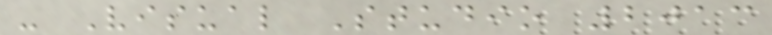- Visual Studio 2013
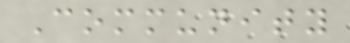Community
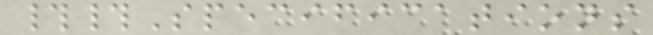##Specifications
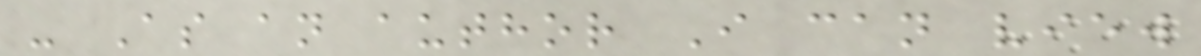- As an author I can view
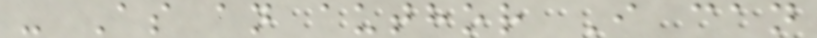- As an author I can
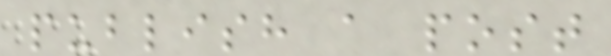publish a post
